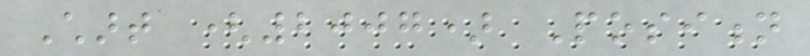Chart (2007) Position
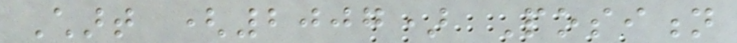Chart (2007) Position
